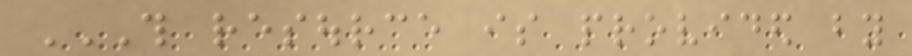THIS RESOURCE IS PROVIDED BY
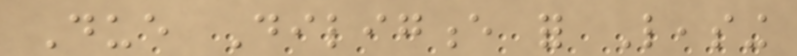Due Diligence for Leasing
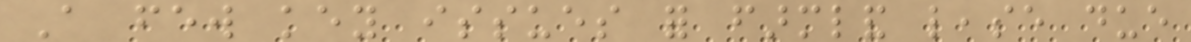A few key issues for farmland lease due
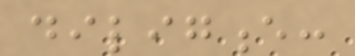diligence:
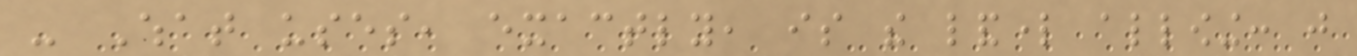- What uses, exactly, is the landlord allowing: just
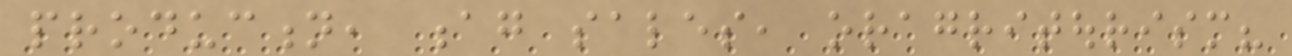production, ag sales, oragritourism?
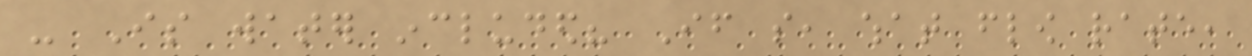- Is water included? If so, what flow rate,
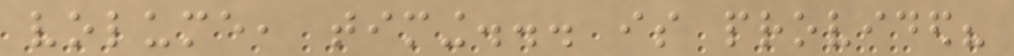volume, timing... is provided?
